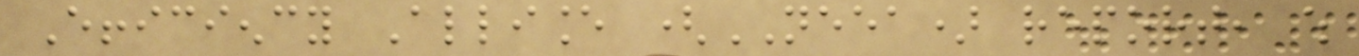Efficiency Alliance (NEEA) report, which
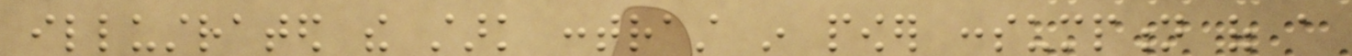illustrated the stark contrast in power consumption of a
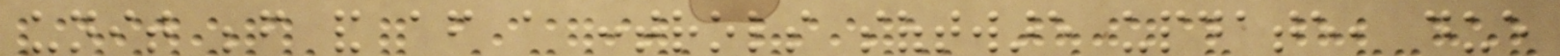unit before and after a controls software update, due
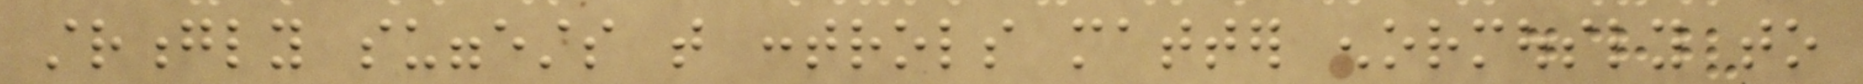strongly suggests that controls matter enormously to
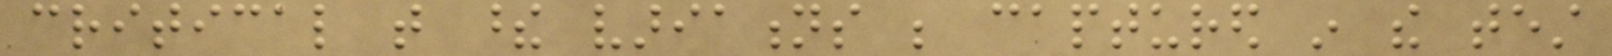critical that these variations be captured in the test
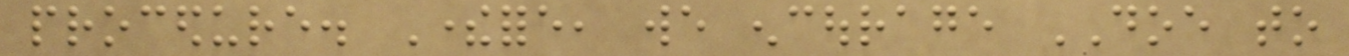procedure. Therefore, we encourage DOE to
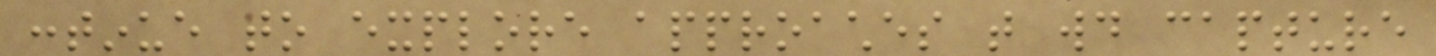continue to explore approaches that would capture
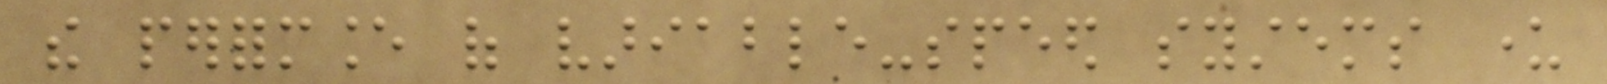the performance of variable-speed systems under
